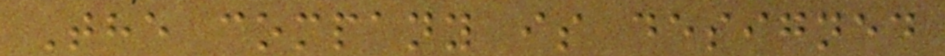The company is designed
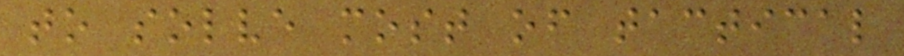to solve most of tactical
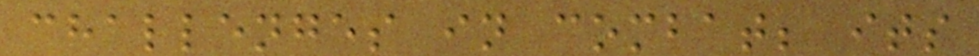challenges in combat; its
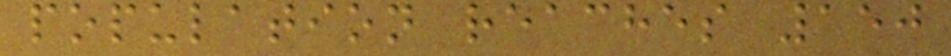population reaches 150
